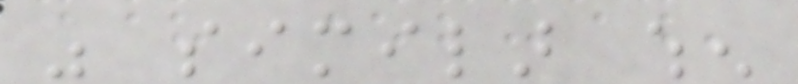was similar when
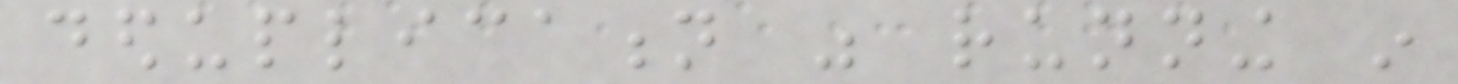deduplication was running in
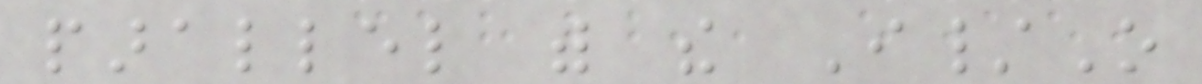parallel with the I/O
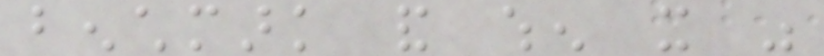benchmark and when it was
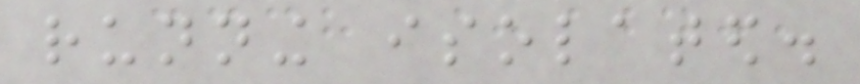running isolated.
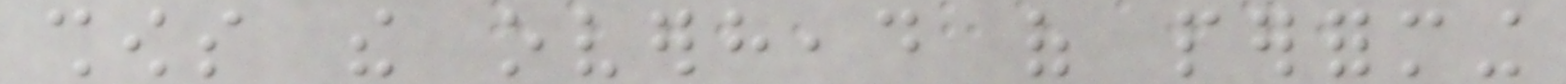shows the overhead of performing
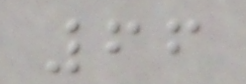66
